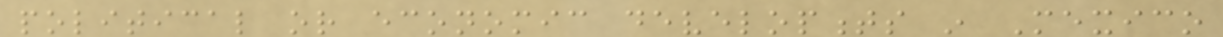political or economic developments in Mexico
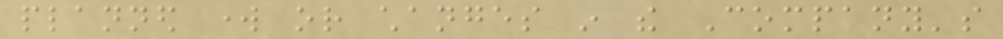planned work or changes in the Company's
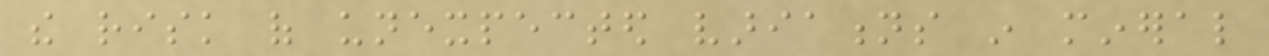the risk of unexpected variations in mineral
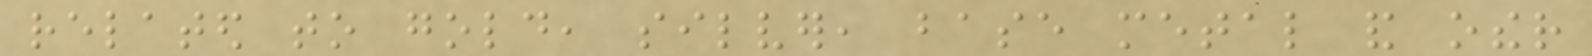related to gold, silver, base metal and other
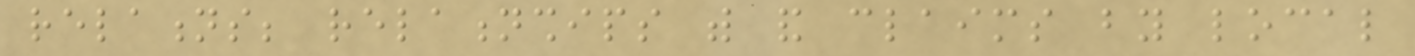relations; relationships with and claims by local
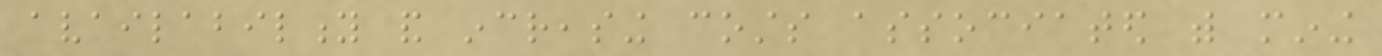availability and increasing costs associated with mining
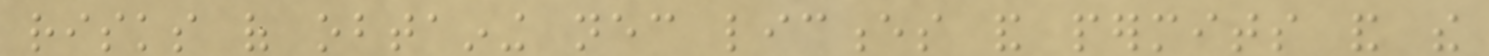risks of obtaining necessary licences and permits and the
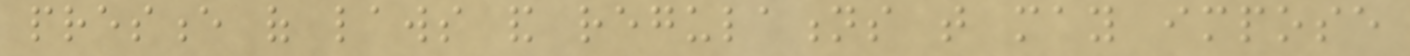presence of laws and regulations that may impose
